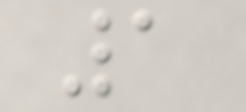1
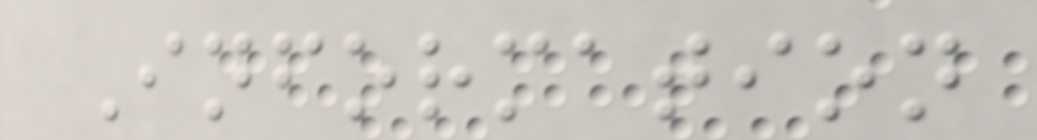Information
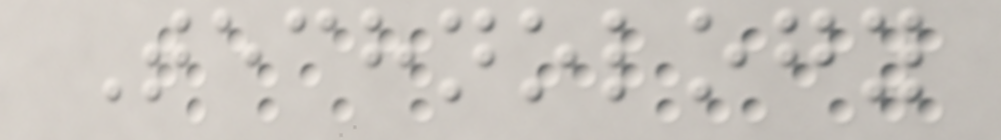Technology
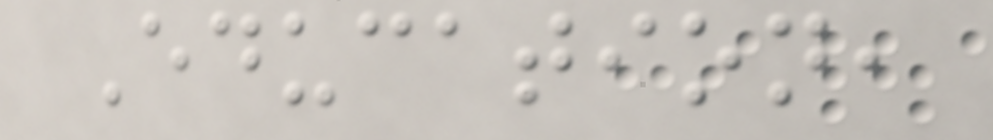Education,
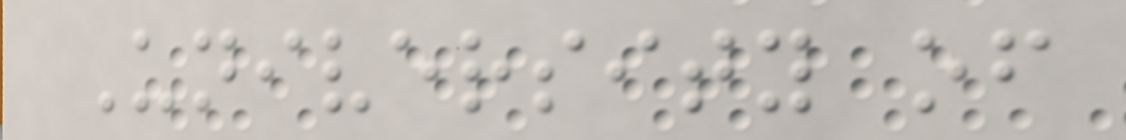University of
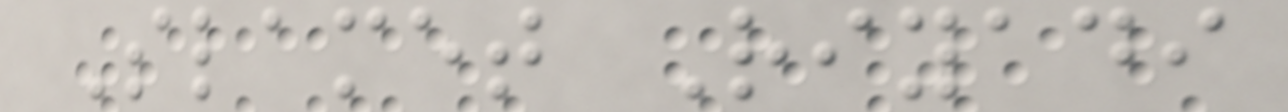Slamet Riyadi
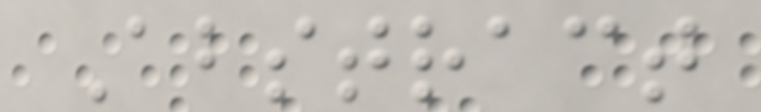Abstract
